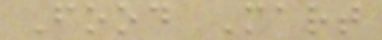Food Mart
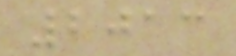2013
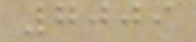7009
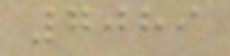7089
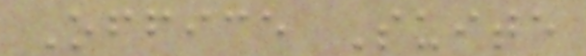Office Suite
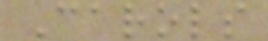Carols
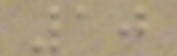10
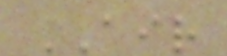AIR
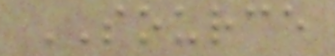SOURCE
